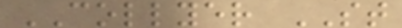COLLYER ST
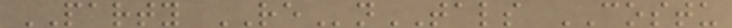PARTY REnTALS COSTU
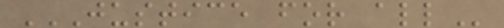JUSTICE FOR ALL
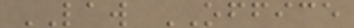LAW OFFICE
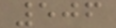506
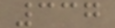337
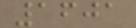1601
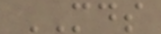MDS
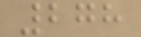278
